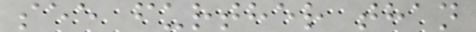see further than
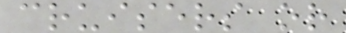cruisers or
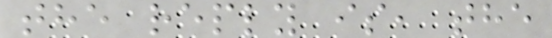the reply is, the
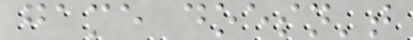game doesn't
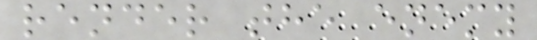render the enemy
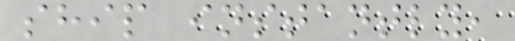ship instantly,
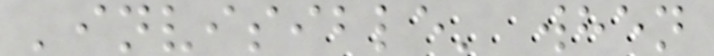'invisible' when
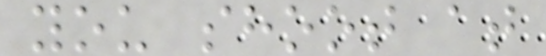you shoot at
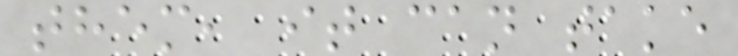them, it can take
